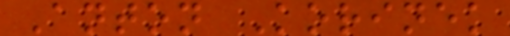Anton Korinek
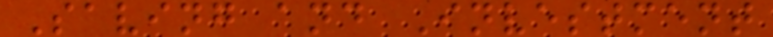Saving and Investment
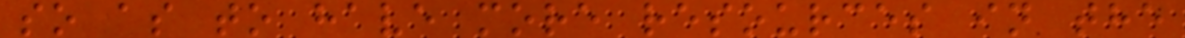so as to have more resources in the
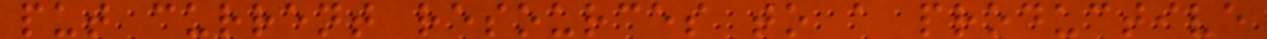put current resources to a productive
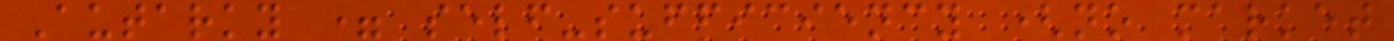Autarky = self-sufficiency (no market
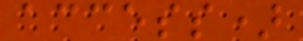access)
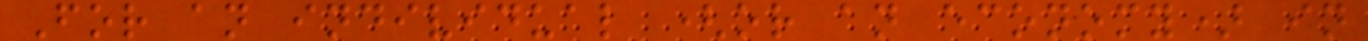For an individual (or an economy) in
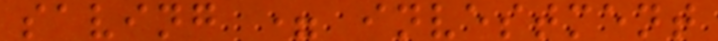saving = investment
